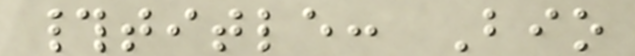#title: Bio
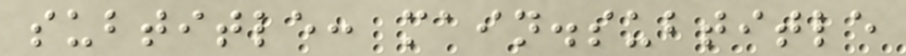subtitle: main.subtitle
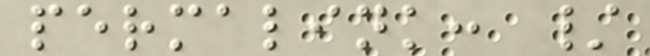permalink: /
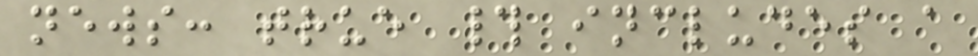news: true # includes a
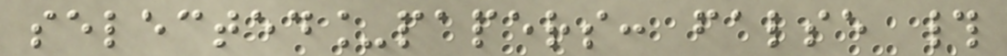selected_papers: false #
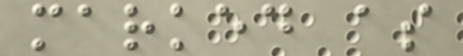marked as
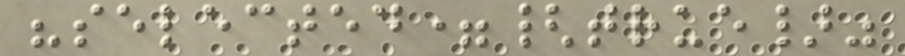"selected={true}"
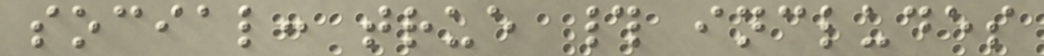social: true # includes
